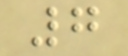7
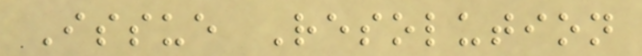Issue Resolution
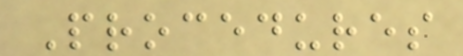Procedures
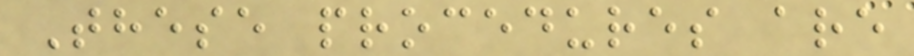These procedures are
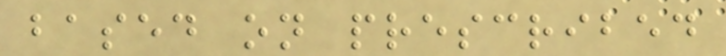based on prescribed
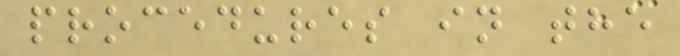procedures in the
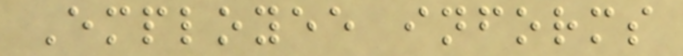Employee informs
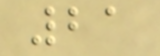21
